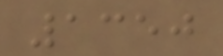1350
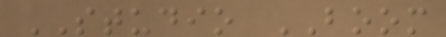STUDIO BOOM
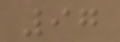97
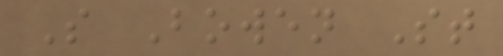S Bowen St
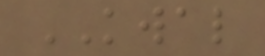KWAL
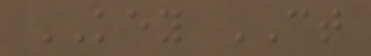KEY CT
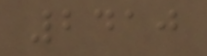2410
